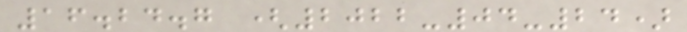16.24.7 (2022-04-24)
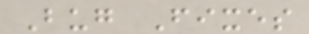Bug Fixes
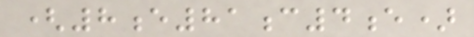(8e81c4e)
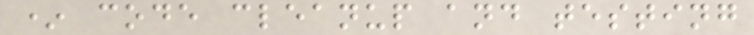* code cleanup and testing
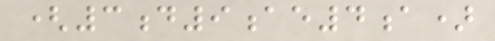(3d9ae4a)
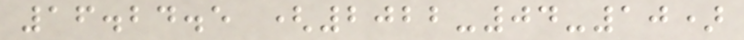16.24.5 (2022-04-10)
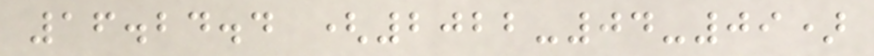16.24.4 (2022-04-09)
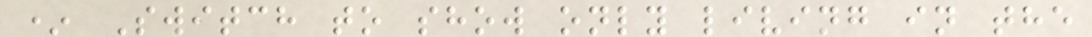* Switch to show only living in the
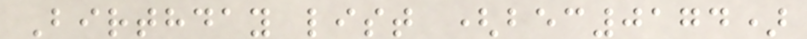Birthday list (bec0174)
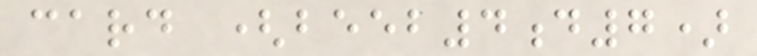card (beeb4d7)
